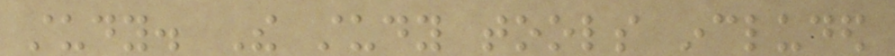study. The study tools included
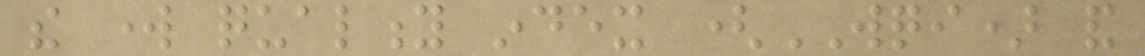the work quality index (WQI) and
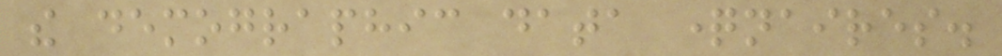the demographic data questionnaires.
